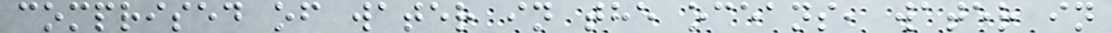comprised of water in the oceans, water in
